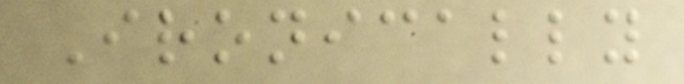Ironically
